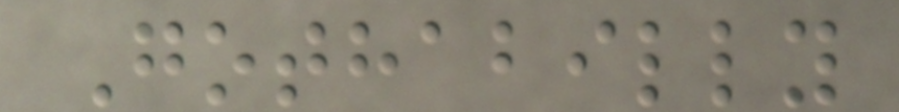Gothabilly
